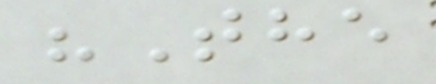"The
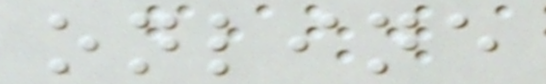online
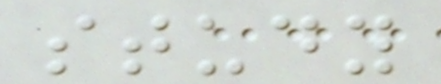study
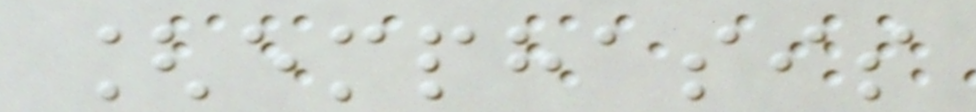[emphasis
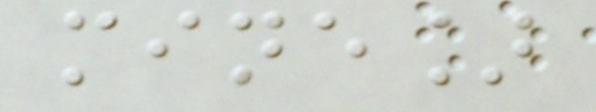mine]
